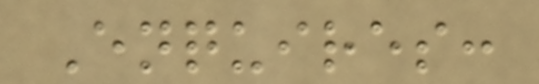Enquires:
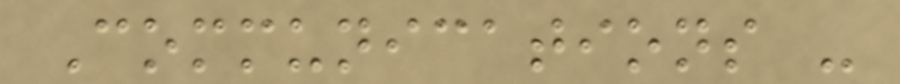Communications -
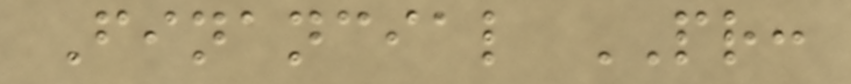Financial PR:
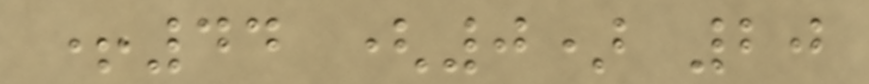+44 (0) 20
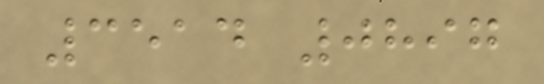3514 0897
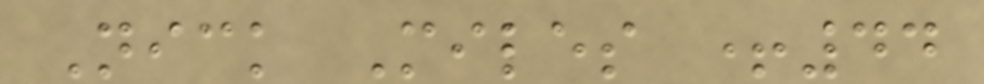Nick Miles +44
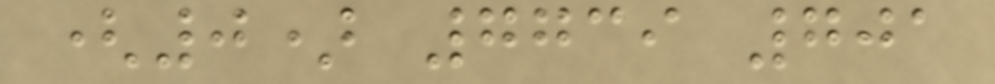(0) 7739 701
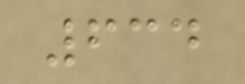634
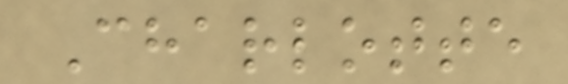Charlotte
